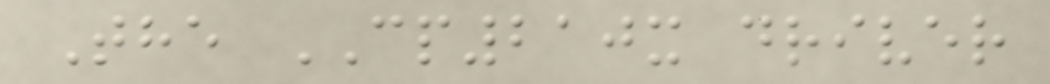The CP210x driver
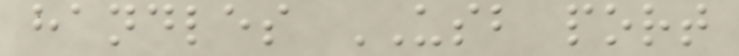handles USB port
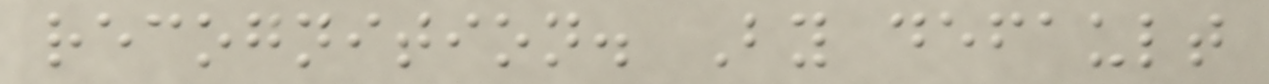recognition. By default
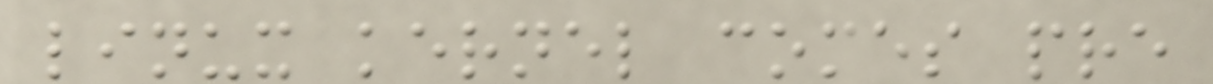linux kernel comes pre
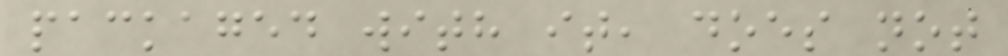packaged with it, does not
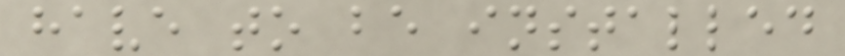have to be installed
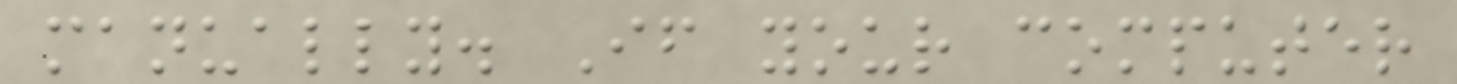manually. If your computer
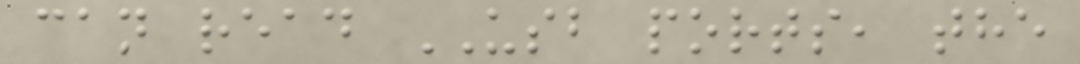can read USB ports, the
